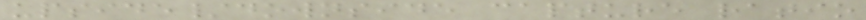upside/downside capture ratio
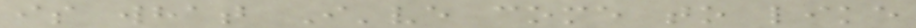is what I've come to like
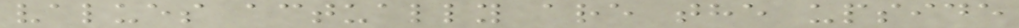values actually are the upside
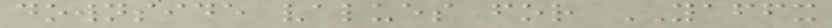downside values for YAFFX
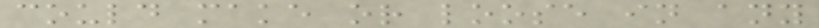could make or loose in any
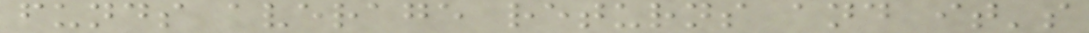funds average returns and it's
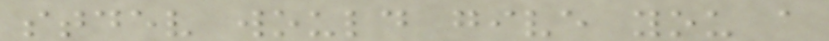stdev would give you a
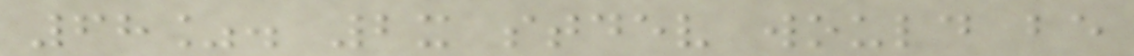68%. 2x stdev would be
